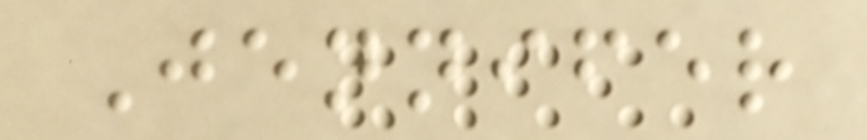Jennifer
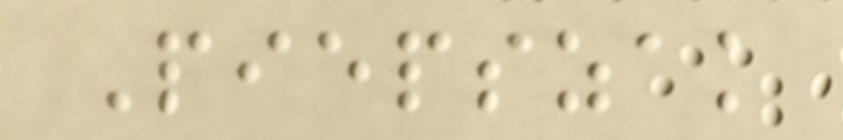Piepszak
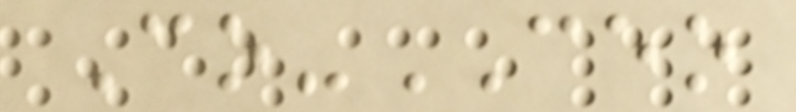Co-CEO
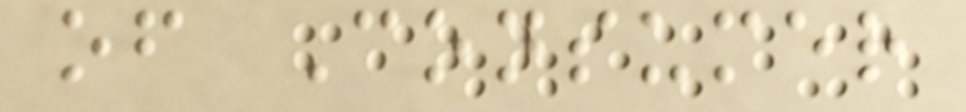of Consumer
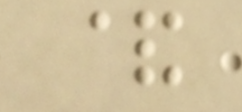&
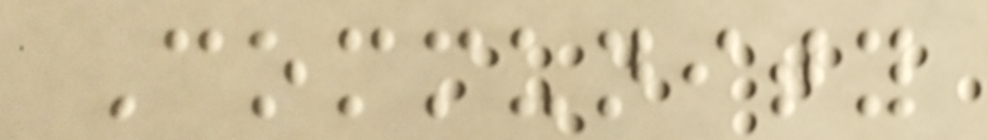Community
